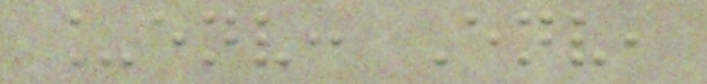_env: Env,
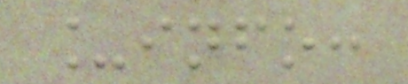_info:
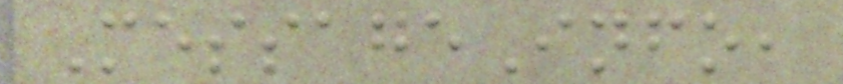MessageInfo,
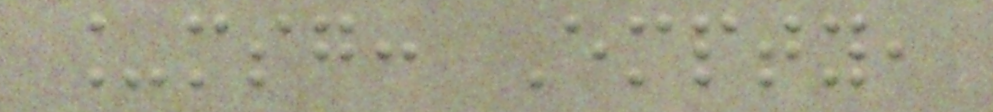_msg: Empty,
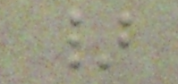}
